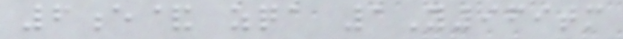6e& zqa 1Y969tm
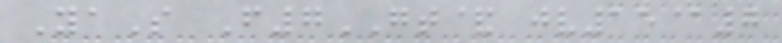YaS F7GT& jv15@7
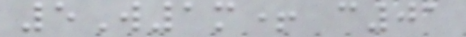5W1m+ c01
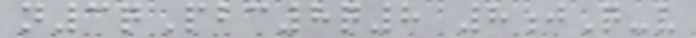n3qPbc8q8 8jQ-v
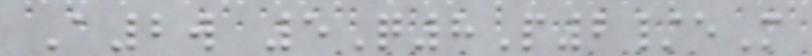A2w 5Q8P2/eM
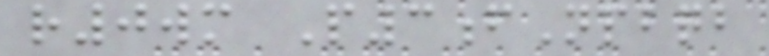r0wm P3fNpbqb
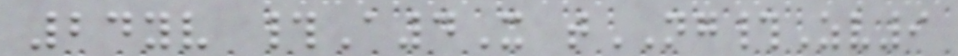24yv #A4X tNG#Zv9
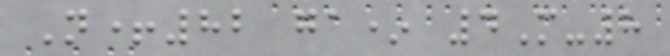N+82 ga* 4M-8
